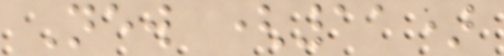New (11)
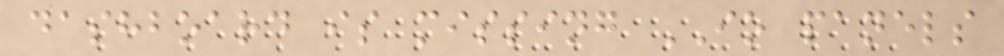dashboard is missing IO panels
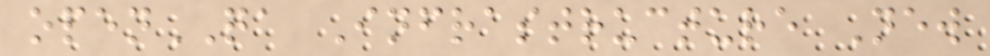openQA Infrastructure New
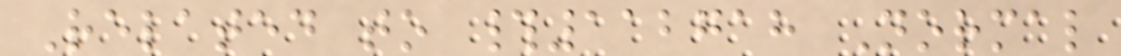Related to #112718 Normal
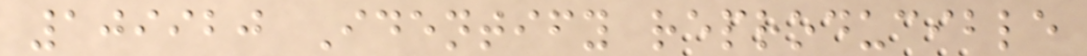109920 Identify reproducible
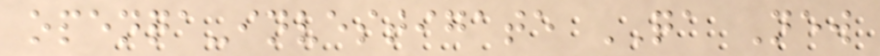openqa-investigate QA New
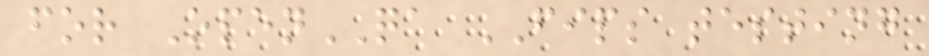for OpenQA FIPS testing
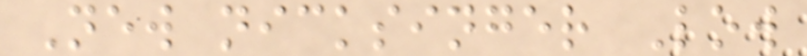New nicksinger Low
